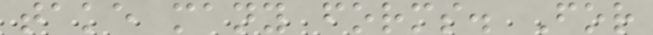take many forms. For
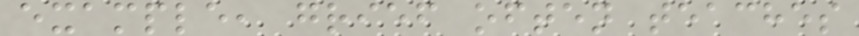example, grief often teaches
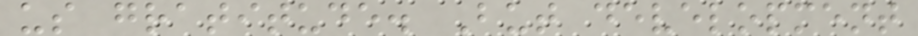us gratitude. But development
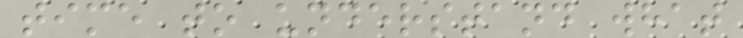time to understand what
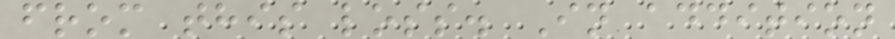from this loss. In addition
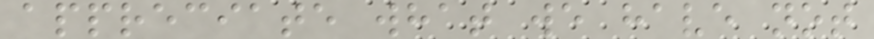appreciate what we have not
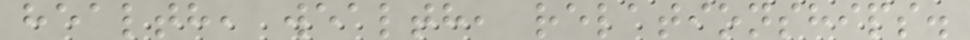health, wealth, relationships.
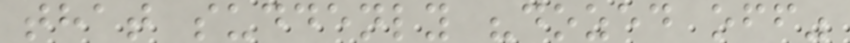that suddenly "dozed off"
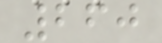260
